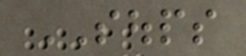SOUPS
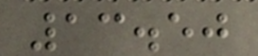13.50
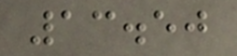13.50
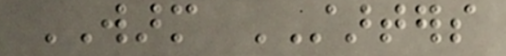WARM STARTERS
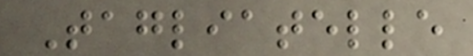Tagliatelle
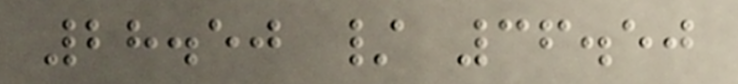28.50 / 36.50
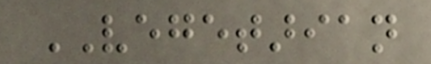VEGETARIAN
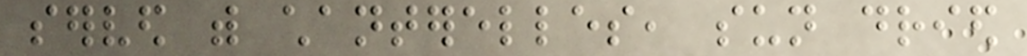served with chanterelles, sun dried
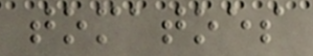tomatoes
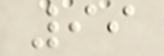99
